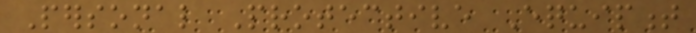Personal Protective Equipment
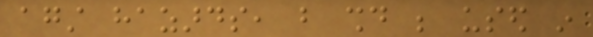against hazards, but should be used in
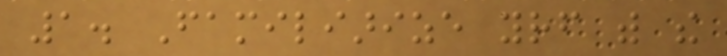1. Familiarize yourself with the
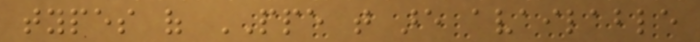types of PPE that are available
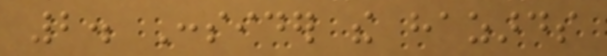2. Consider the hazards
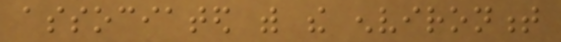associated with the environment
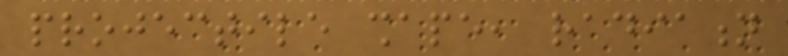projectile shape, radiation
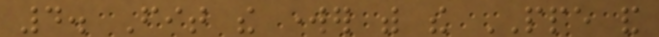4. Fit the worker with the PPE and
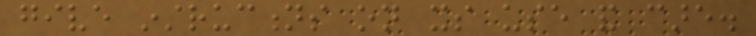give instructions on its use and care.
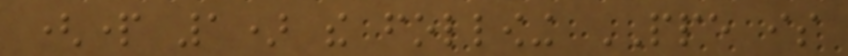(part 1) the following PPE is
